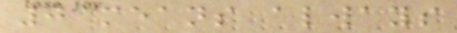0 means always
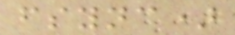fsync)
